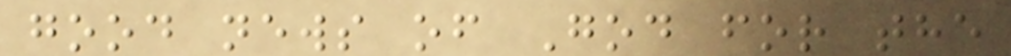good news of God for the
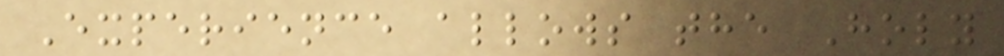Experience allows the Holy
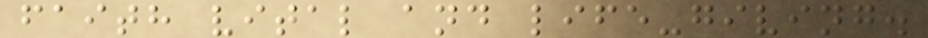faith vital and life-giving.
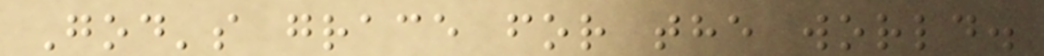God's grace for the world.
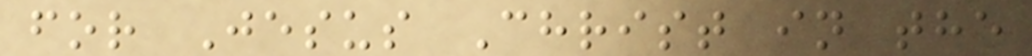for Jesus Christ in the
